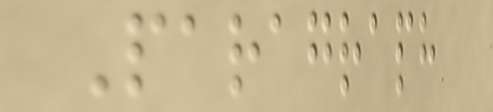Paragraph
